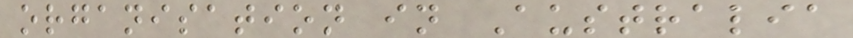organisation in Australia
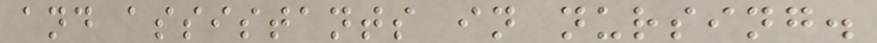and assistants in nursing.
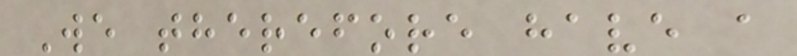We therefore have a
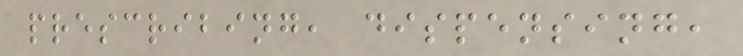prescribing, dispensing,
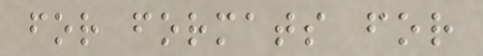for formats for
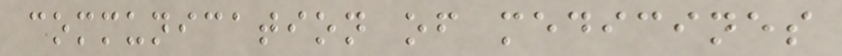communication of medicines
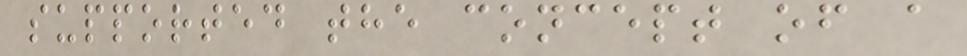supported the concept of a
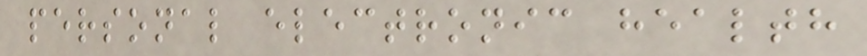personal electronic health
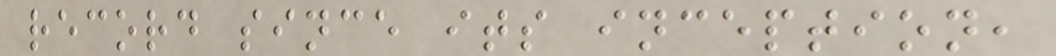record since its inception,
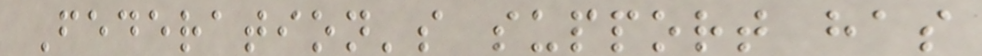Federation's support has
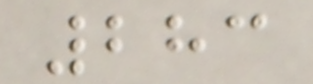283
